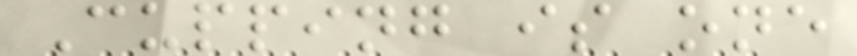Cupping is one
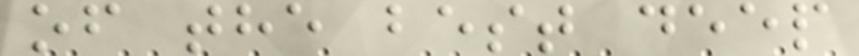of the best deep
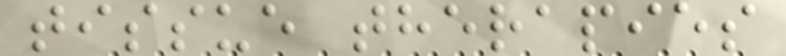tissue therapies
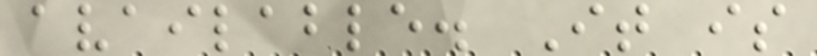available. It is
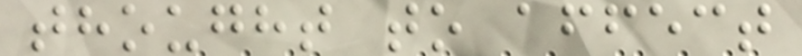thought to affect
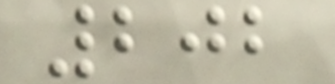202
